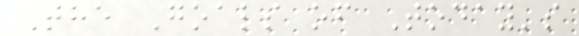The Goals of Today's
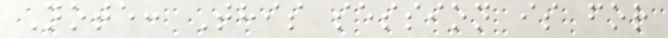Note: This session is for
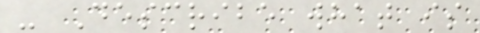- Describe what is
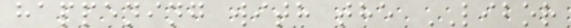happening with the LIBOR
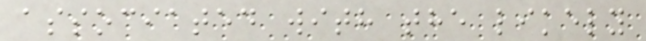associated with the likely
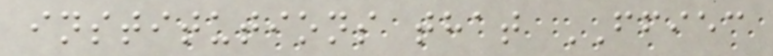institutions that FFIEC
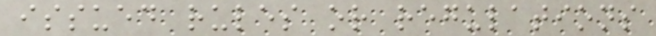issued rules or regulations
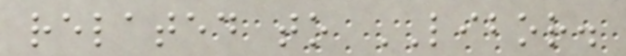related to LIBOR.
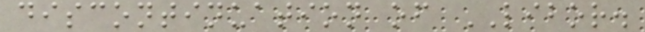discontinuation of LIBOR.
